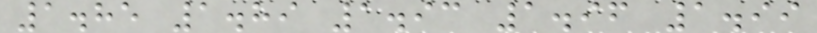1.85 1.89 1.93 1.96 1.99
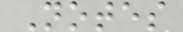Notes
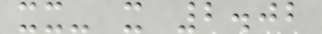xx- x 2.02
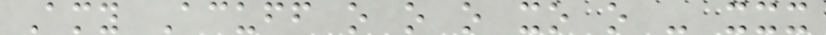Amy Acuff o o o xo o - xxx
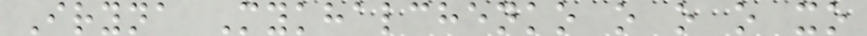Iryna Mykhalchenko o o o xo
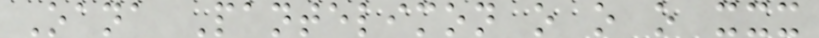Oana Pantelimon o o o xxx
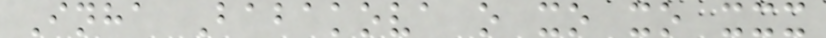Inha Babakova o xo xo xxx
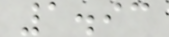1.93
